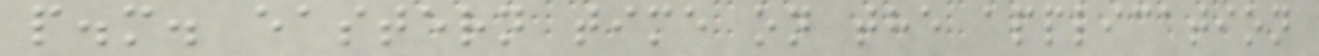p.m. eastern time on the application
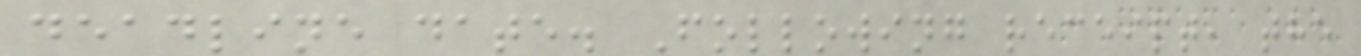deadline date. Following receipt, the
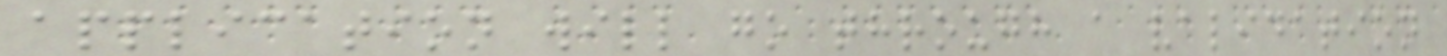application will go through a validation
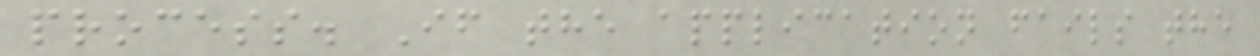process. If the application fails the
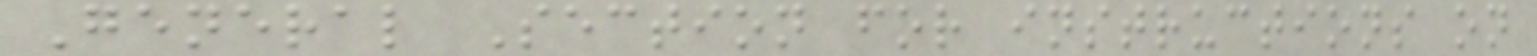General Section for instructions on
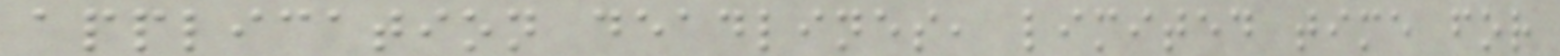application deadlines, limited time for
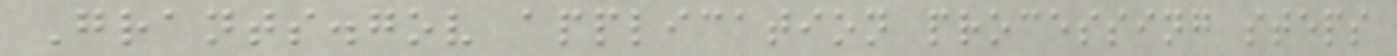Grants.gov application processing steps
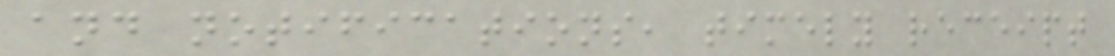and notifications, timely receipt
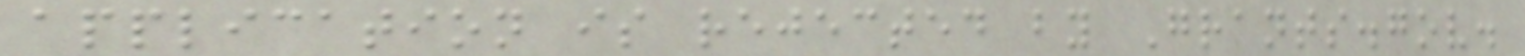application is rejected by Grants.gov.
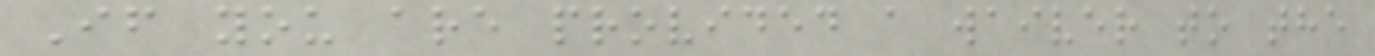If you are provided a waiver to the
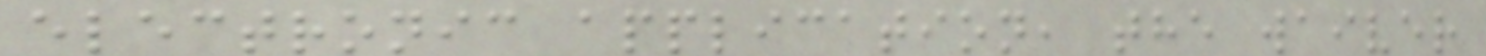electronic application, the waiver
